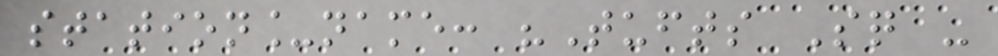station_name: "Tufts Sq -
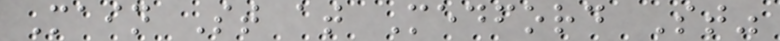Main St at Medford St"
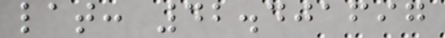lat: 42.401697
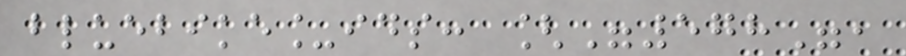bluebike_ids: ["578",
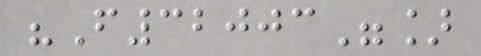"F32003"]
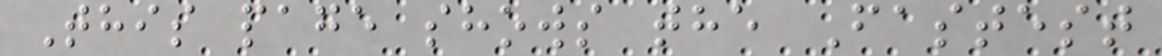This page shows the Fastest
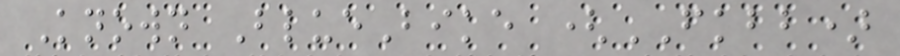Known BlueBike (FKBB)
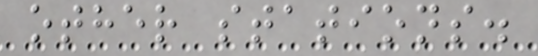other stations.
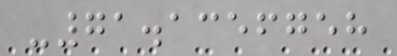-71.1356758
